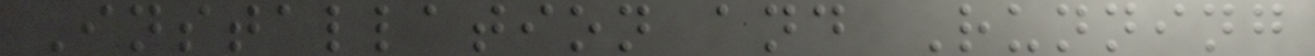Installation and Running
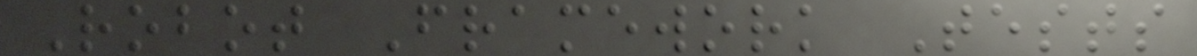Robot Framework Tests
